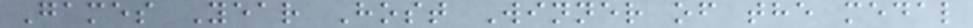Games Year Host Winner of the medal
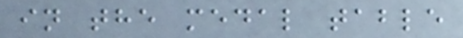in the medal table
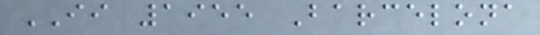II 1955 Barcelona
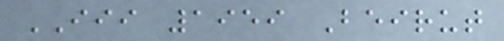III 1959 Beirut
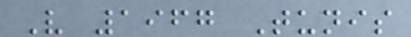V 1967 Tunis
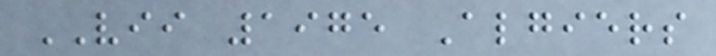VII 1975 Algiers
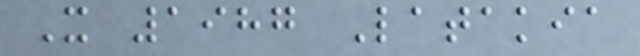X 1987 Latakia
